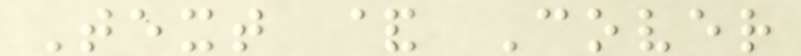Text & Cover
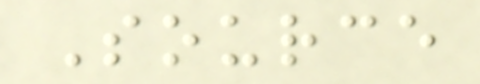Source
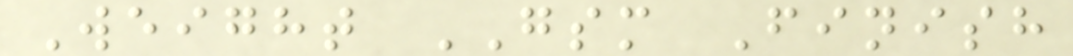Weight GSM Finish
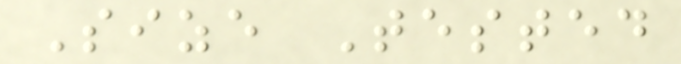Size Tested
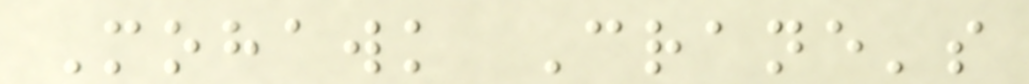Mohawk Crane's
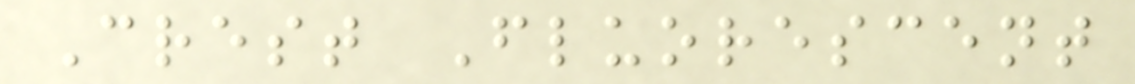Crest Fluorescent
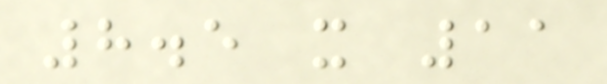8.5 x 11
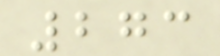273
